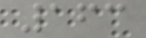163
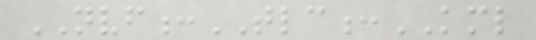NVF:TLC:KML
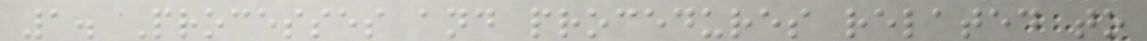1. Processes and procedures related to
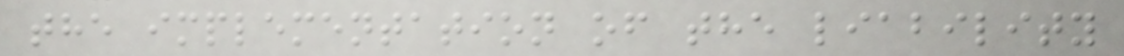the implementation of the liability
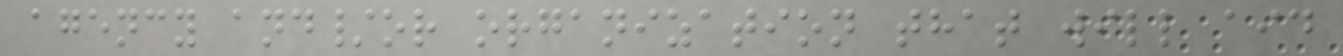agency and/or organization that will aid
